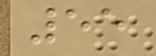55
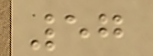57
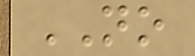NO
